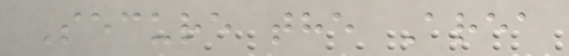Secure the Area
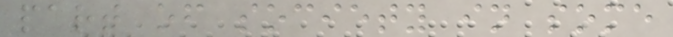part of society in some
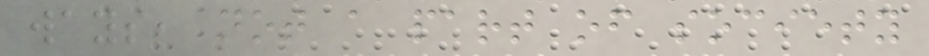ways, not a part of society
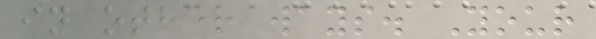in other ways. Your
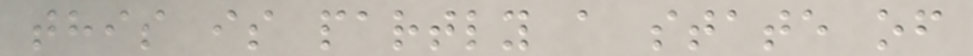this is partly a state of
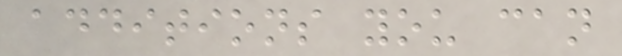additions you can
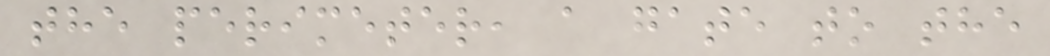the perimeter, a gate to the
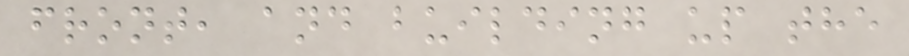front, and building up the
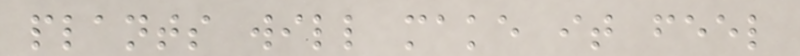plants will make it feel
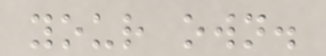your own.
